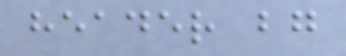header bg
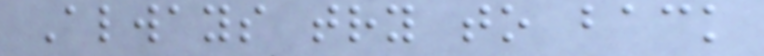Always try to back
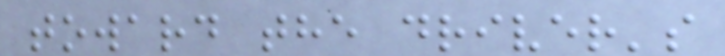toward the driver's
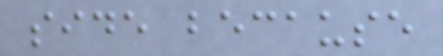side because
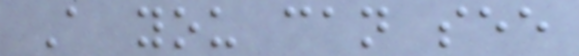A you can see
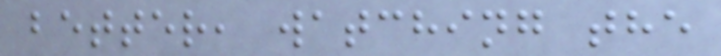better, watching the
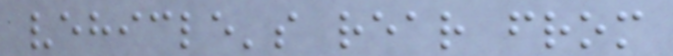vehicle's rear from
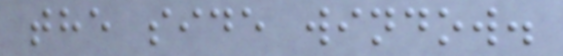the side window.
